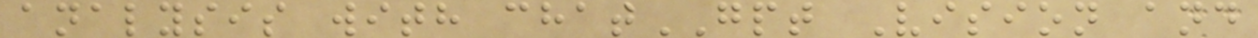analysis with chatGPT Vision and
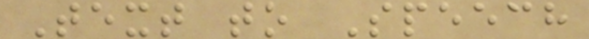Text to Speech
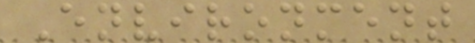Environment
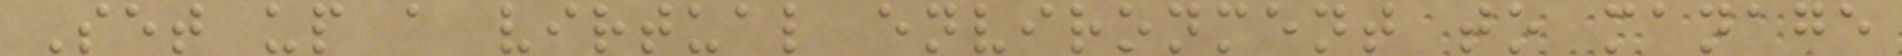Set up a virtual environment to manage
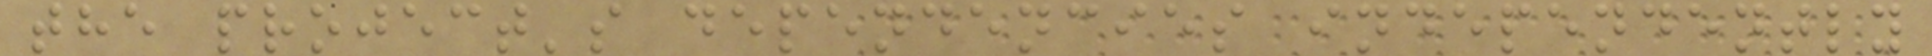the project's dependencies independently
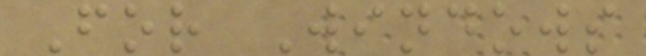For Windows
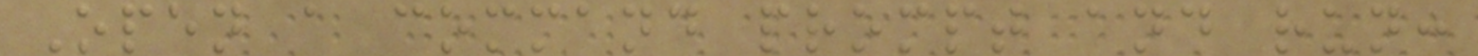Open a command prompt and run:
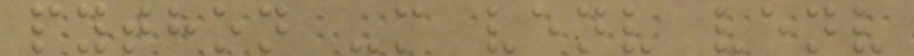python -m venv venv
